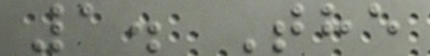1. The
